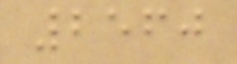2560
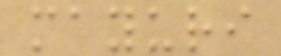mayuri
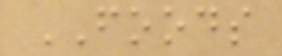FOODS
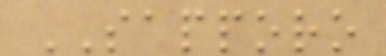SAPPORO
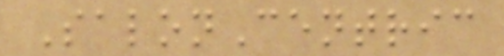SalonCentric
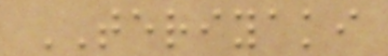TERIYAKI
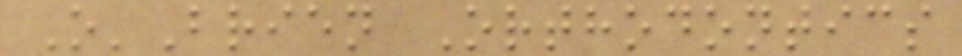O'Brien Orthodontics
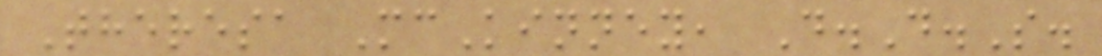Theresa McKinney, D.D.S.
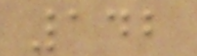142
